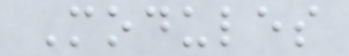Modules
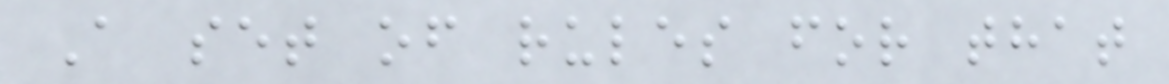A set of rules for that
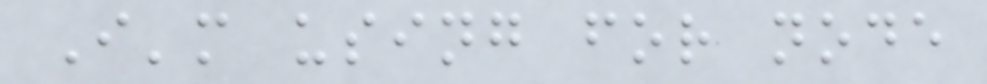I'm using for node
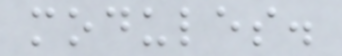modules.
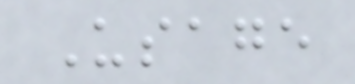Usage
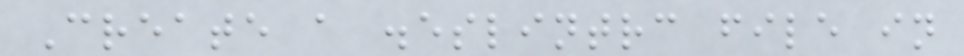Create a .eslintrc file in
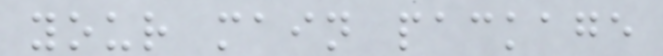your main package
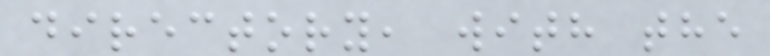directory, with the
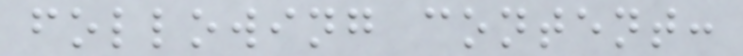following content:
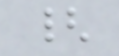{
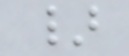}
